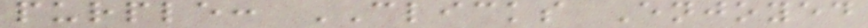purple: CLICKS Enjoyed
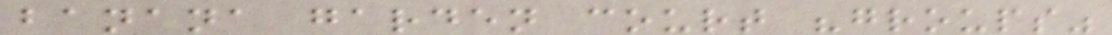banana garden court "groups"
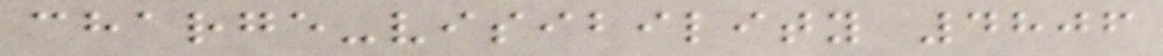charge-visibility 4806
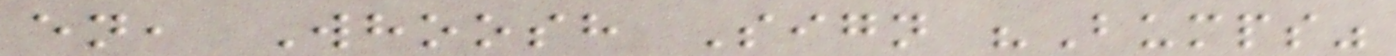en, Whoosh Sign "Bumps"
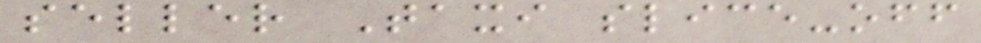seller Taxi slice-off
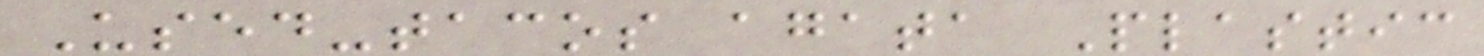Used-tacos agata Plastic
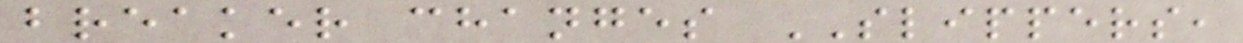breaker changes SLIPPERS,
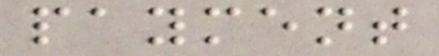payment
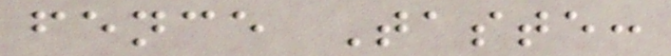fence Taste:
